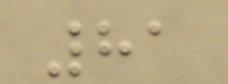81
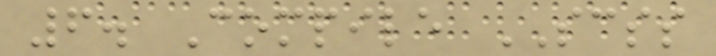6. Compile SCSS
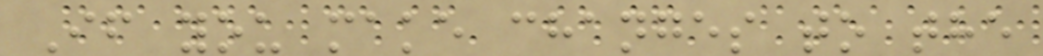If you make changes to the
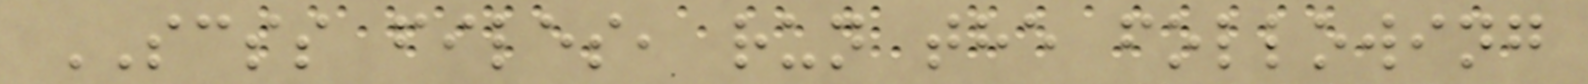SCSS files, run the following
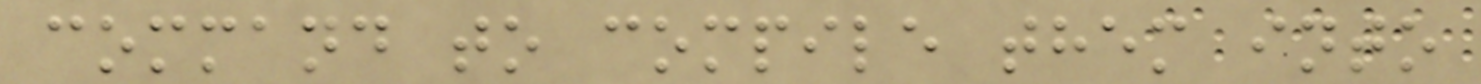command to compile them into
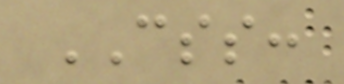CSS:
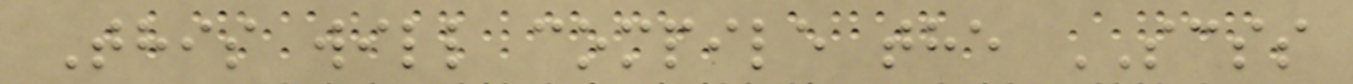This will compile the SCSS
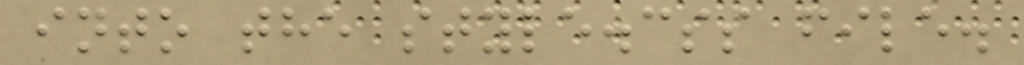into the style.css file.
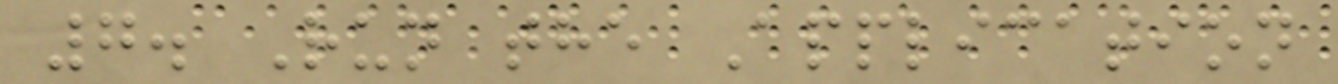7. Run the Application
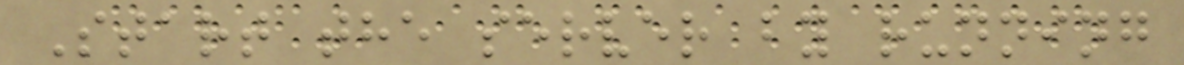Start the server by running
